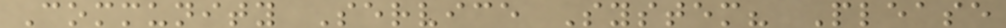Community Service System? Please
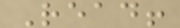Read!
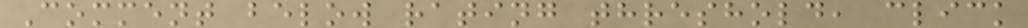Comment below rating threshold, click
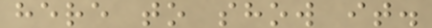here to show it.
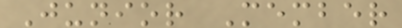Junior Member
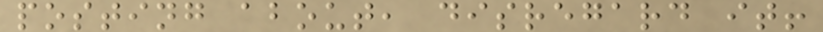posting about, disregard it!
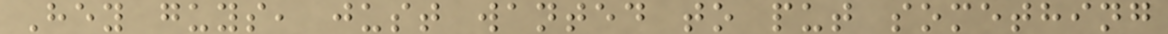Hey guys, just wanted to put something
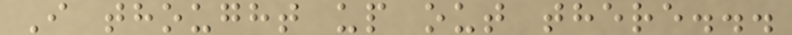I thought up out there...
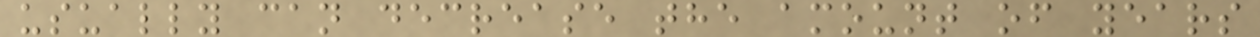usually can decrease the amount of years
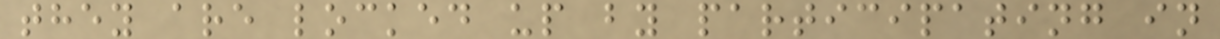they are locked up by participating in
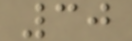30
